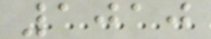1010
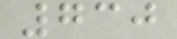730
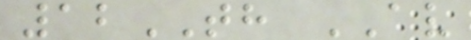12TH AV
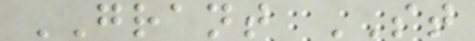GRANT ST
